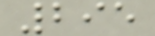295
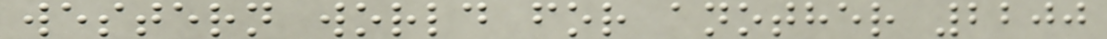western world for another 2200
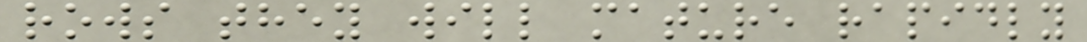rows they will mature rapidly
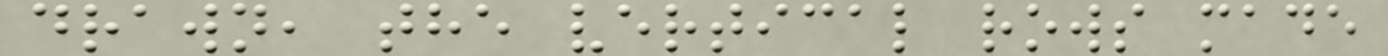drawn, the vertical rows made
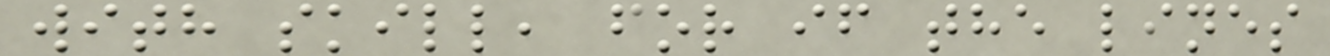with skill, for if the lines
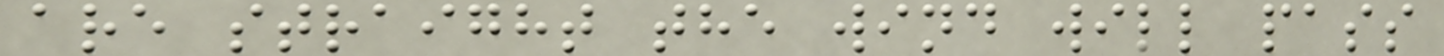are straight the wind will pass
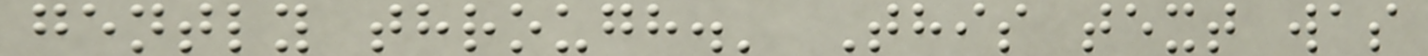gently through.' This text was
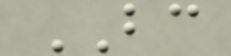BC
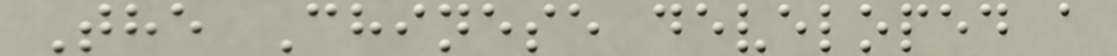The Chinese developed a
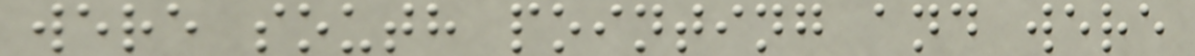were south pointing and were
